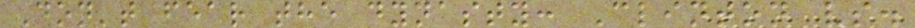Don't fear the dynasty: Clinton vs.
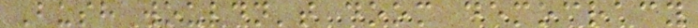Bush wouldn't doom democracy
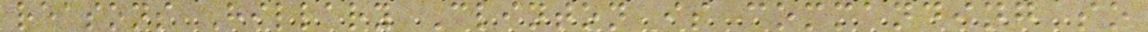reasons Hillary Clinton is commanding so
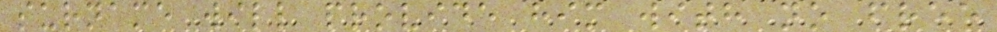surname will provide him with no free
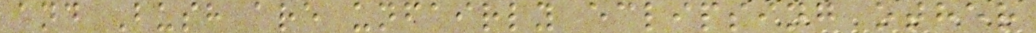and Bush are unfairly eclipsing other
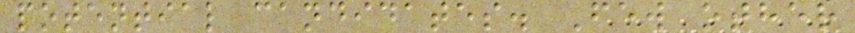potential candidates. Few other
